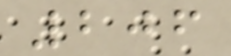206
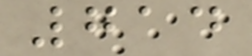714
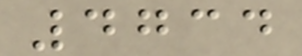4734
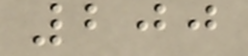200
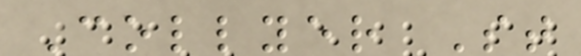Collyer St
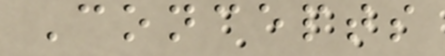Concepts
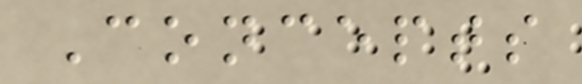Concepts
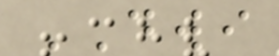DWI
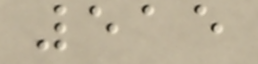515
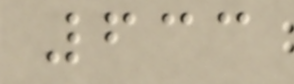633
